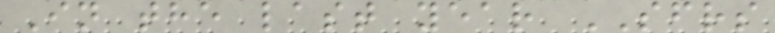In the last year SFRS
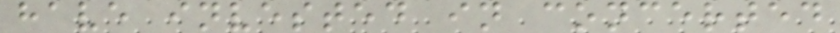have invested in concerted
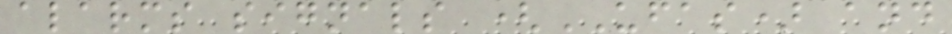alarms signals (UFAS) and
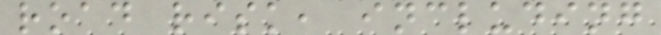road risk, including
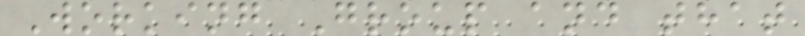Working Group and that
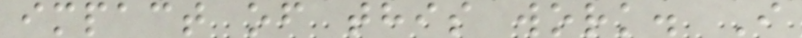impact of this work. I
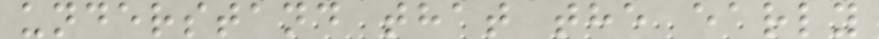understand that the early
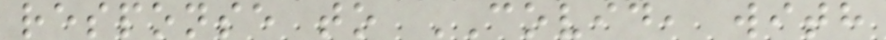response to COVID, with
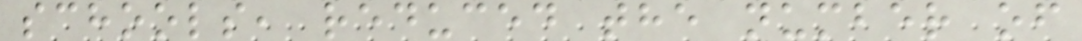schools, reduced the number of
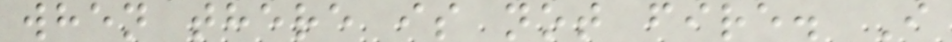when there is not fire. I
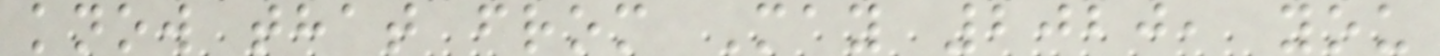know that from May 2020, you
